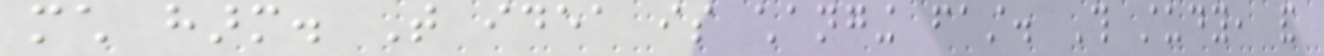much harm. That idea is changing fast. This study, and
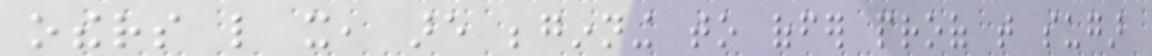others like it, are beginning to offer proof that sugar
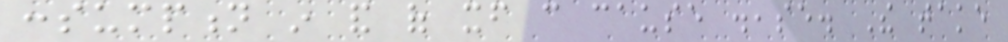consumption in and of itself can cause disease. The take
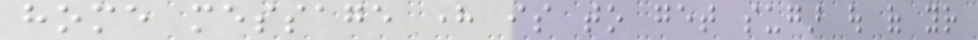home message here is to get sugar out of your
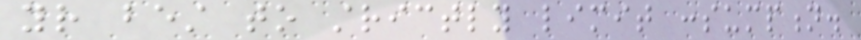your best to strictly limit consumption.
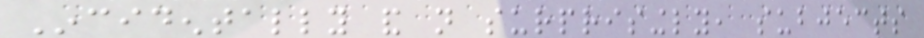Incidentally and not surprisingly, subjects
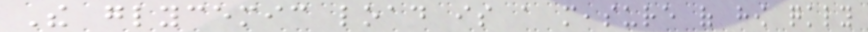The glycemic load is a measure of how quickly
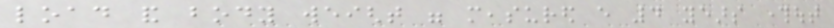load and body weight were measured every 4 years throughout
